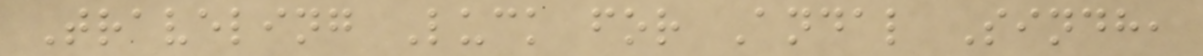Traveling Luck for Andal Sindh,
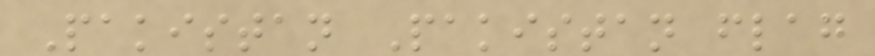Pakistan Pakistan flag
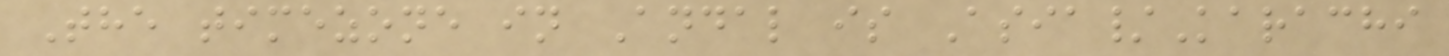The timezone in Andal is Asia/Karachi
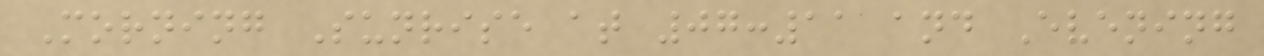Morning Sunrise at 07:11 and Evening
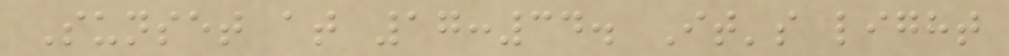Sunset at 17:34. It's light
